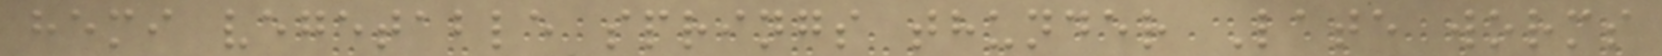hemi vegetable springs thunder Late worms
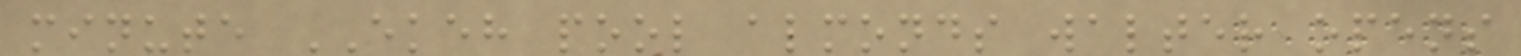minute EKEH pool almonds walter opens
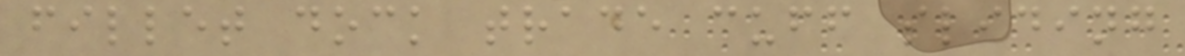fillet dock trade cuff sliding
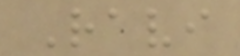Ravi
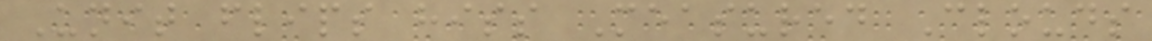Unit flips hiss Measured Clouds
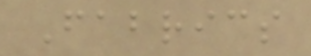Fabrics
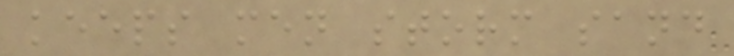keeps men storm sand
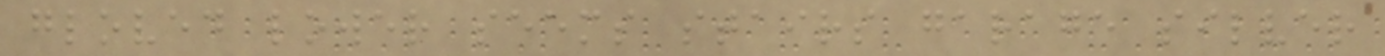gloved lower seems stairs garage silver
